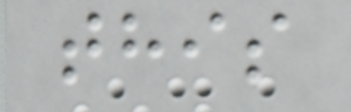this
